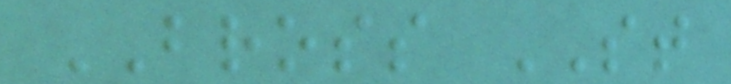BROSS ST
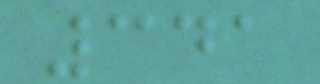341
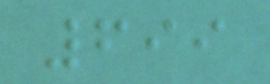699
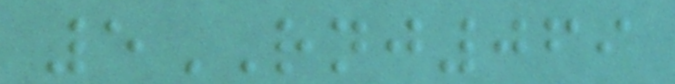5RNJ069
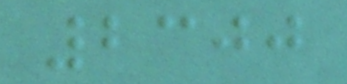2300
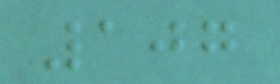107
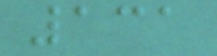131
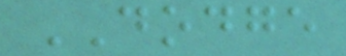DODGE
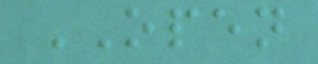OPEN
